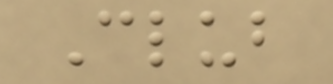Club
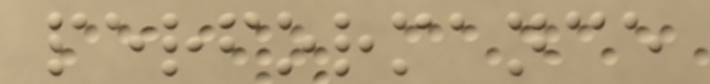performance
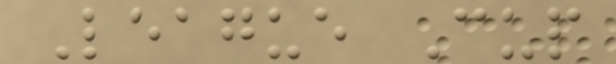League Cup
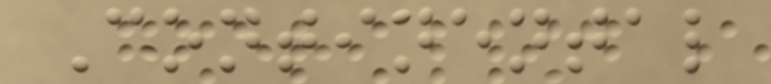Continental
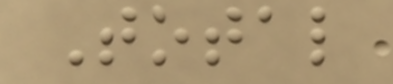Total
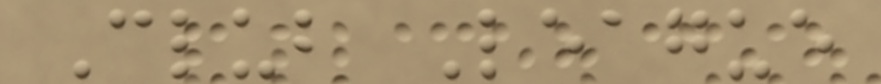Club League
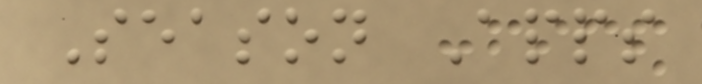Season Apps
